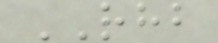RHB
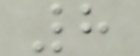8
